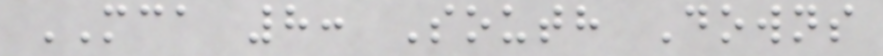MCA 8: South Downs
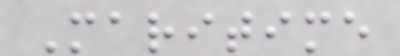Maritime
